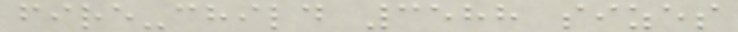fire-child 3588 sizes
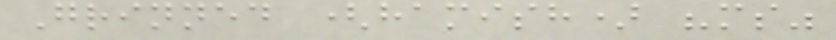Grinned (hamish) "ms"
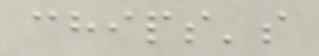chips's
